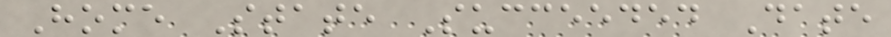Home State Succeeded Date
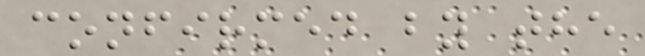confirmed by the
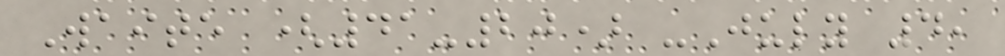Waite (41-20) -July 4,
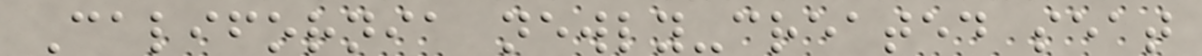California newly-created seat
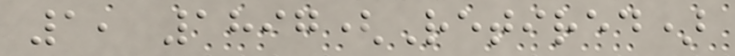1, 1897(Retired)
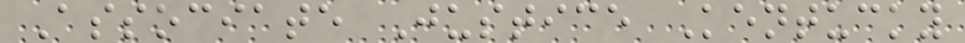Associate Justice Kentucky
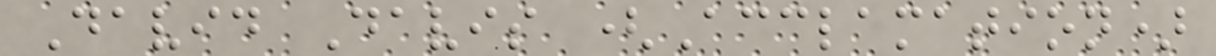David Davis (Acclamation)
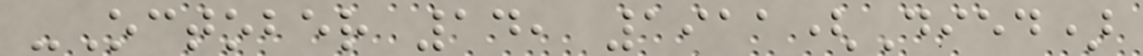-October 14, 1911(Died)
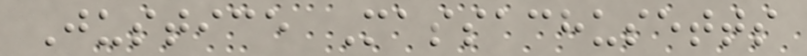Justice Massachusetts
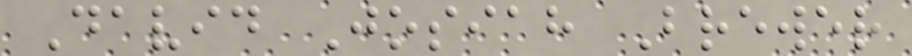David Josiah Brewer
